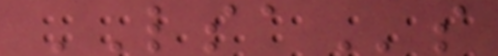LSAs
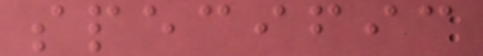specific
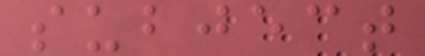subject
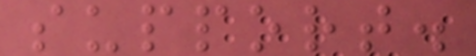support.
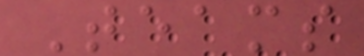Teams
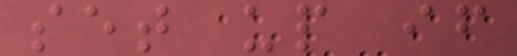set up if
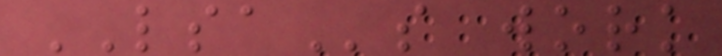LSAs work
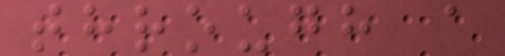through a
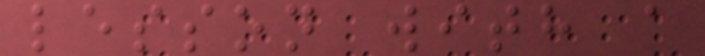lesson with a
